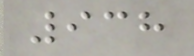938
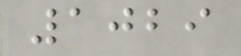1029
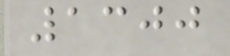1300
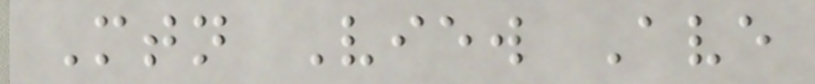Mtn View Ave
